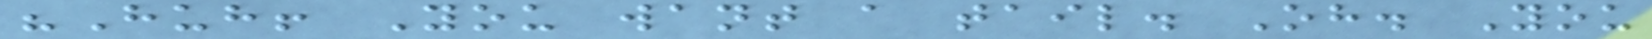"Huh! You want a tail. Oh. You
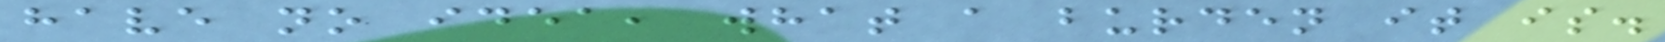have no idea, what a burden it is.
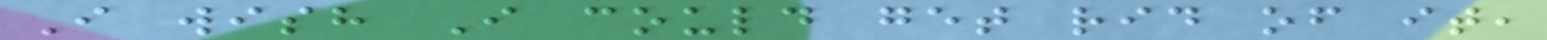I wish I could get rid of it,
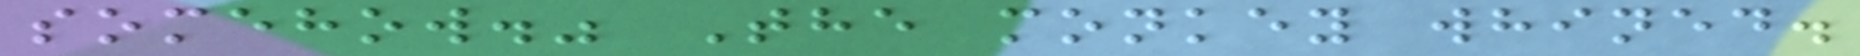somehow." The monkey whined.
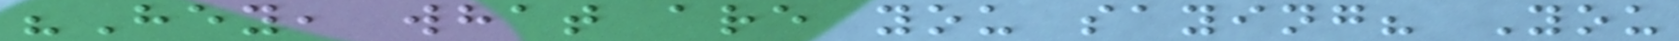"Hey, what are you saying? You
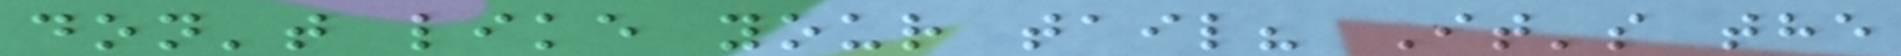don't like your tail? It's the
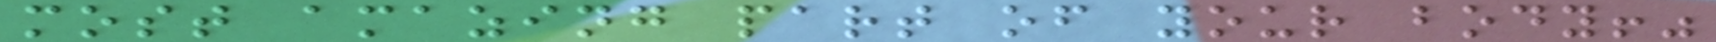most amazing part of your body!"
